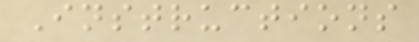Instructions
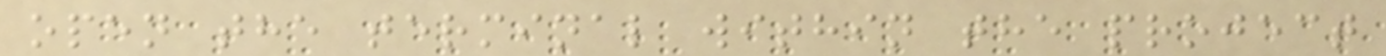open the terminal within the project
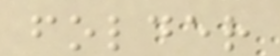folder
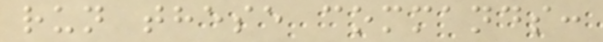run these commands:
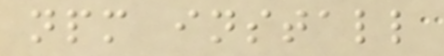npm install
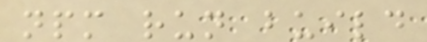npm run build
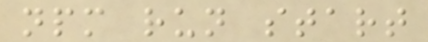npm run start
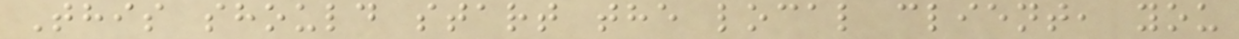This should start the local client, you
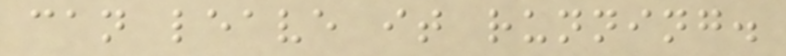can leave it running.
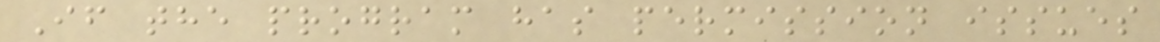If the program has permission issues
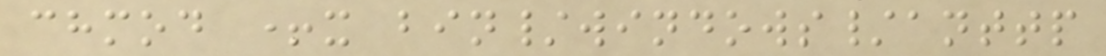chmod +x bin/windows/anttp
